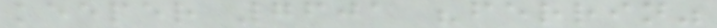keeper 7601 "ferrin"
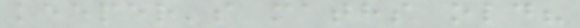keeper's maths old?
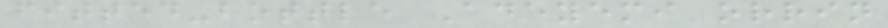fitted-bottle Adeyemi orrin
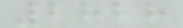2828
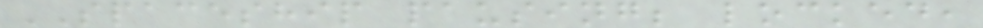SPACESHIP pausing; locked,
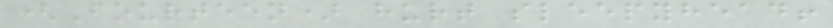(Fourteen) hurt sleepyhead!
